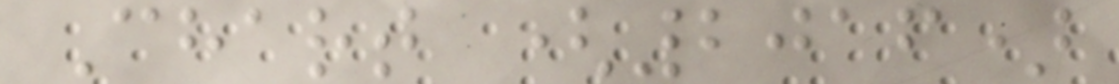Chart (2016)
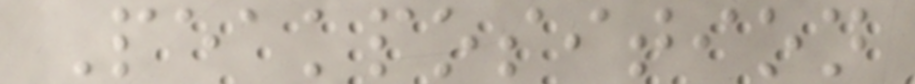Peakposition
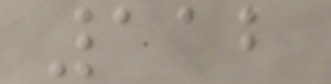112
